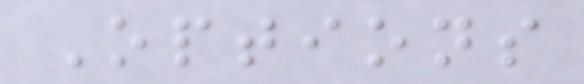Options
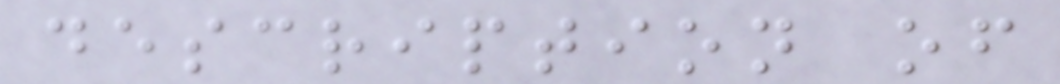description of
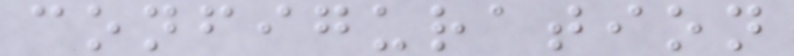configuration
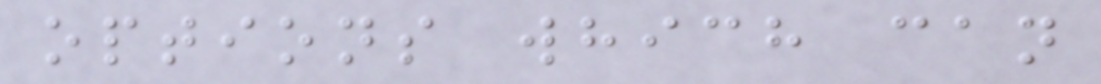options which can
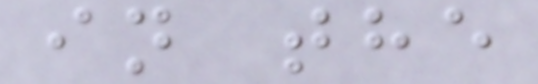in the
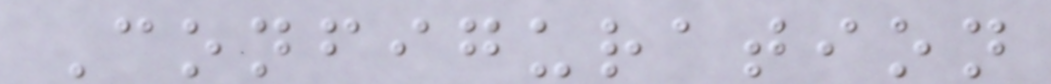Configuration
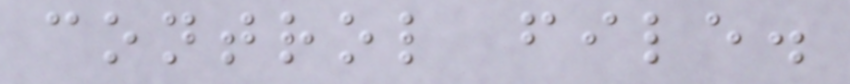control file.
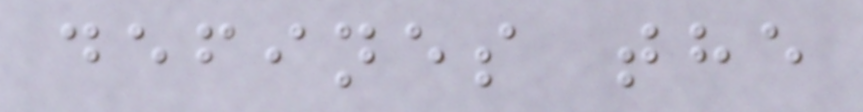defines the
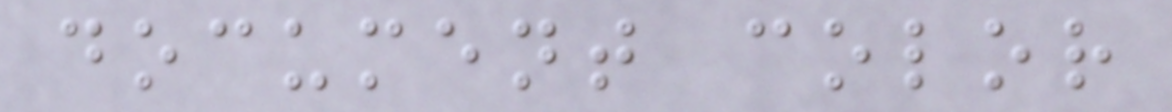document color
